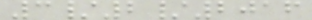3/2/2016
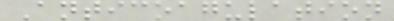Anticoagulation
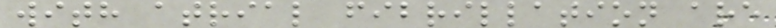with atrial fibrillation are
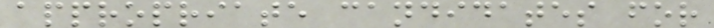appropriate candidates for
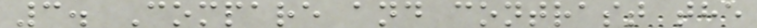3. Compare and contrast the
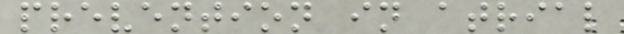prevention in atrial
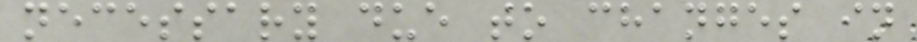necessary due to changes in
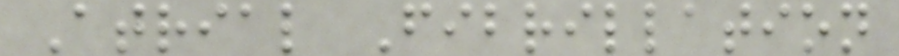Atrial Fibrillation
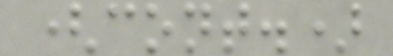(cont.)
